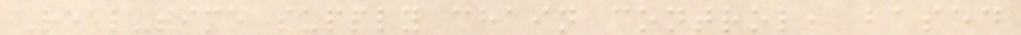Real-time supply chain control, based
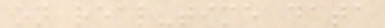on real-time data
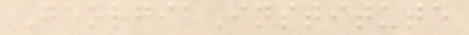GeorgiaInstitute
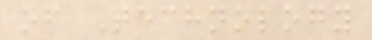of Technology
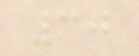30
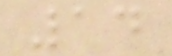14
